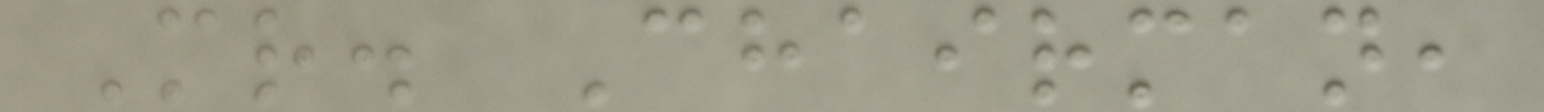Mr. Chairman,
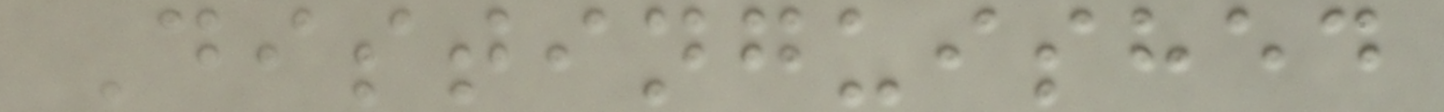Distinguished
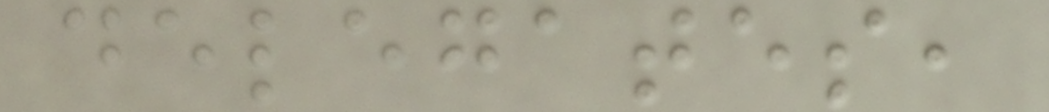delegates,
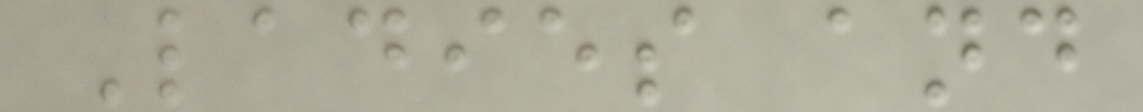Ladies and
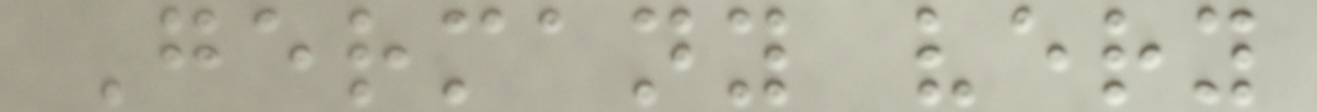Germany very
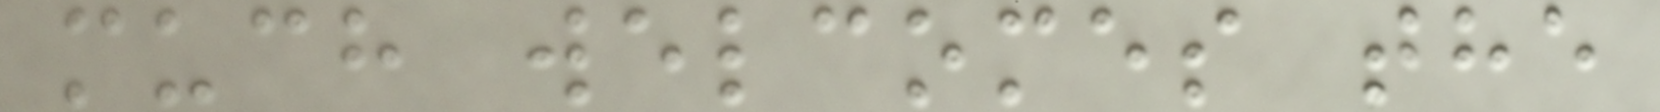much welcomes the
